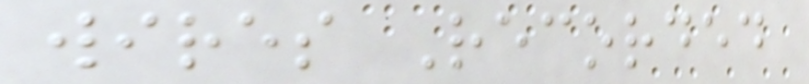wires Recorded
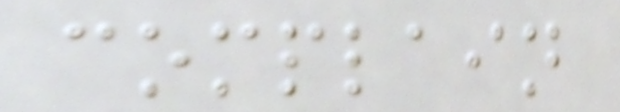complain
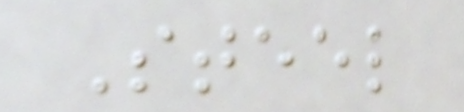Steel
